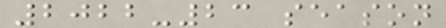2022-23 season
